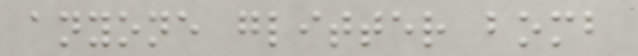anyone glitter bomb
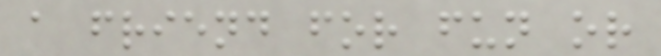a friend for fun or
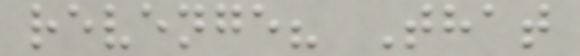revenge? That
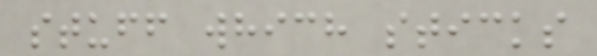stuff which sticks
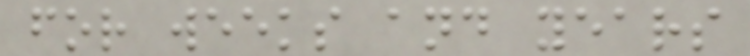for weeks and years
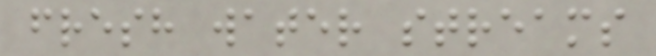fresh water streams
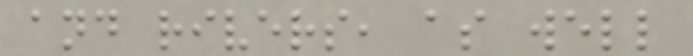and rivers, as well
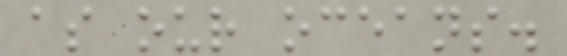as our oceans.
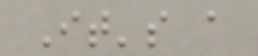It's a
